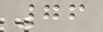76
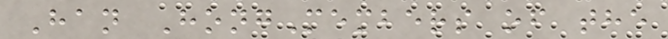Han HongMembers of the
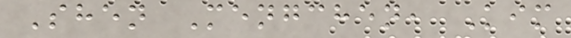Shen Mengchen, Kim
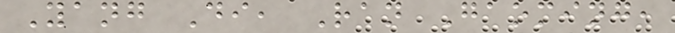Yang Di, Ran Gaoming,
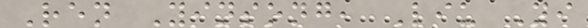Ren Yinsong, Liu Yi
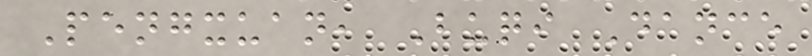Pengxuan, Buqi Dance
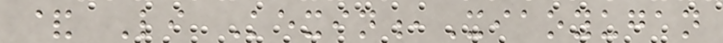& Li Kexin,Xiaoyugan
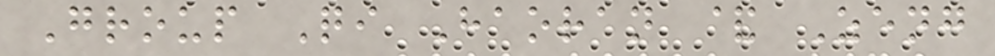Group Qi Haoran & Zeng
